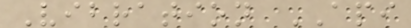Vibration API
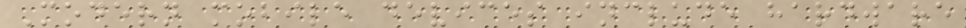Modern mobile devices include hardware
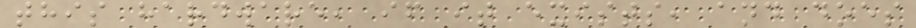this hardware, if it exists, and does
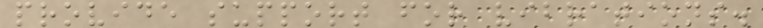provide support for vibrations.
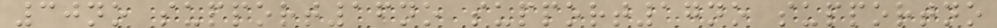30no support16no support17no supportno
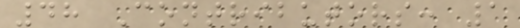48 Contributors: 1
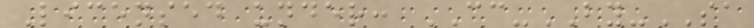Licensed under: CC-BY-SA
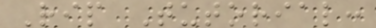Rip Tutorial:
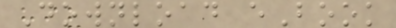Download eBook
